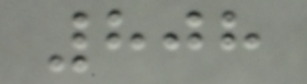808
